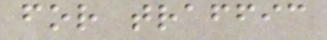for traffic
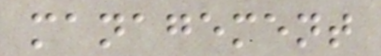management
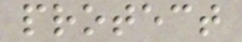protect
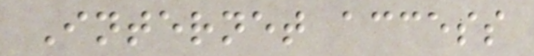Internet access
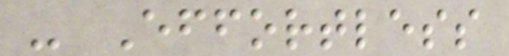- Effortless
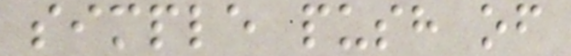simple push of
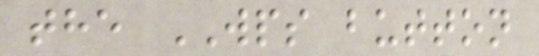the WPS button
